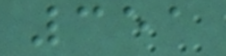351
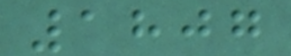1807
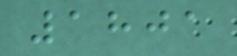1801
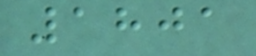1801
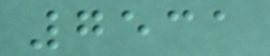7531
